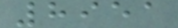8951
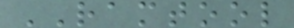RAMTOOL
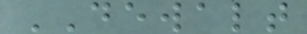DEWALT
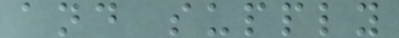and supply
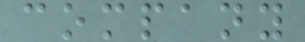company
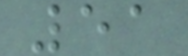51
